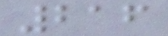216
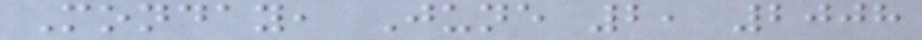Monday, June 2, 2008
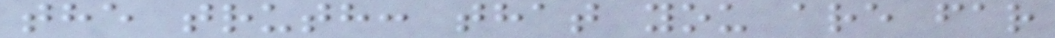the truth: that you are far
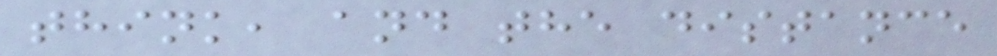think, and the distance
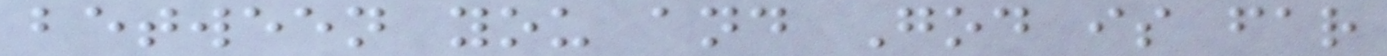between you and God is far
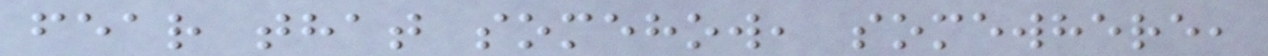fear that somehow, somewhere,
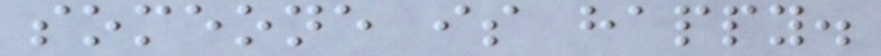someone is happy.
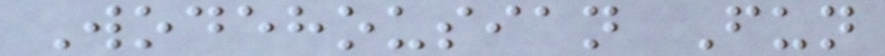Wodehousian Fun
